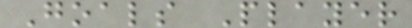Goals Player
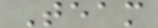Team
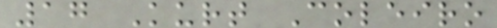17 Kurt Coleiro
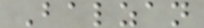Balzan
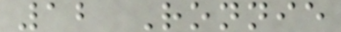12 Ronnie
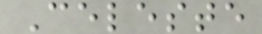Celeste
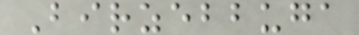Birzebbuga
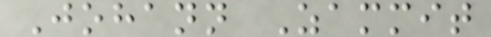Johann Zammit
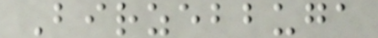Birzebbuga
